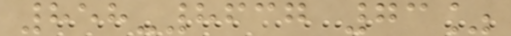858-8637 73%
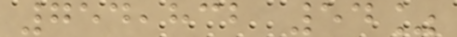754,832 54%
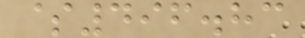$496.83
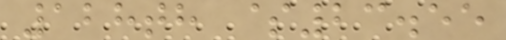128th $23.55
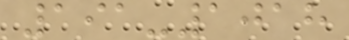191-1018
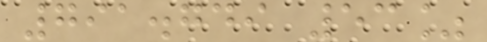791.749 53%
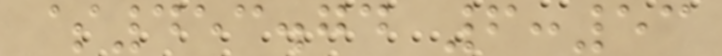$453.74 6:53
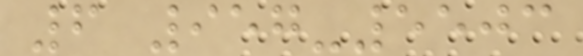6 957-5503
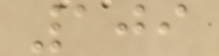109
